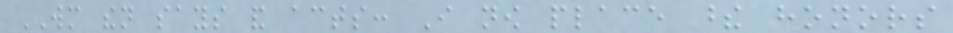WM then says and acts: I now place these honors
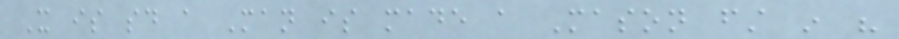It is said a Man is made a Mason first in his
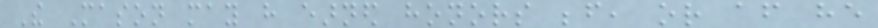The Mason may have earned honors before, or after he
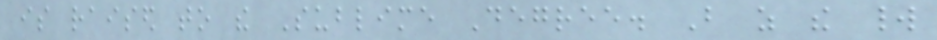is raised to the Sublime Degree. But as the world
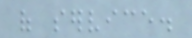of service.
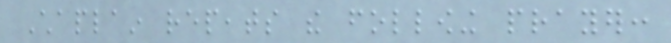Chaplain repeats the following prayer:
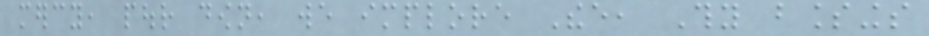mercy, pour down, we implore Thee, Thy blessings
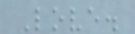Love.
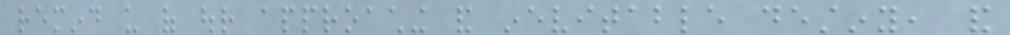remind us of our approaching and inevitable destiny, and
